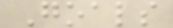Goals
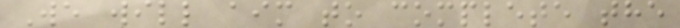We will aim to complete the
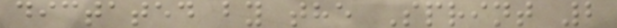dictated by the Sprint 2
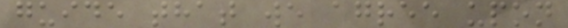guide that we agree upon
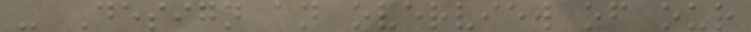- Design an overview of our
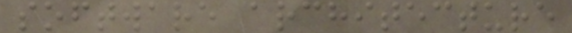software architecture
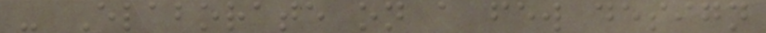- Elaborate on a few design
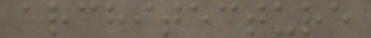architecture
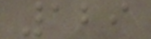129
